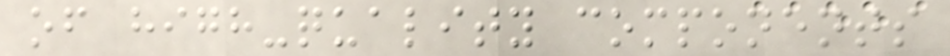of high-quality components
